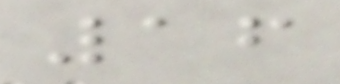16
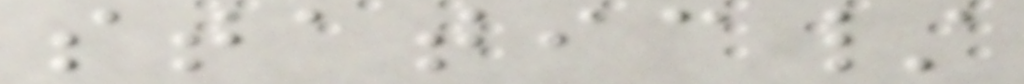static/
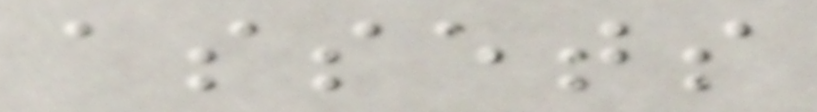assets
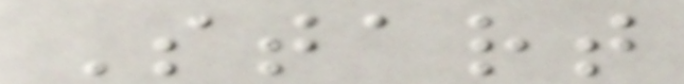Start
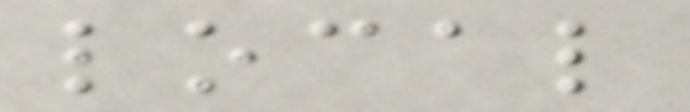local
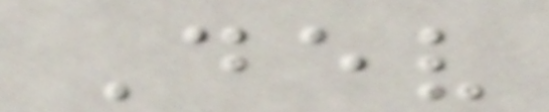Dev
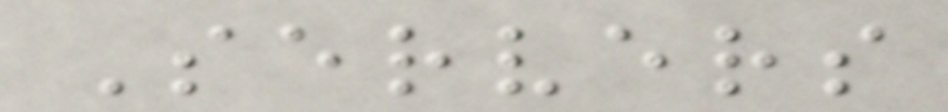Servers
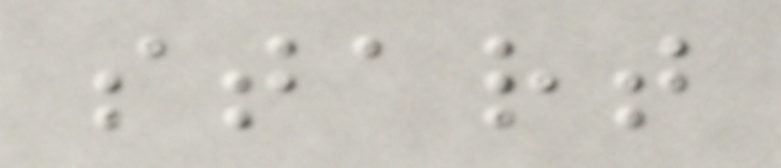start
